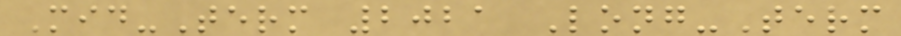Mid-Term 2021 Long-Term
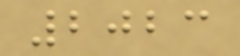2023
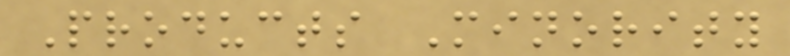Products Minority
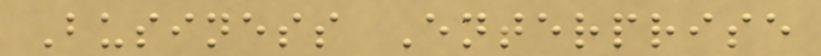Business Enterprise
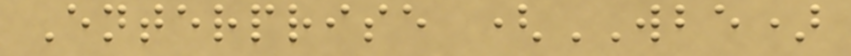Enterprise (WBE)
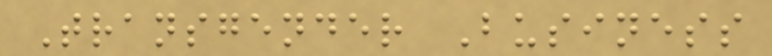Transgender Business
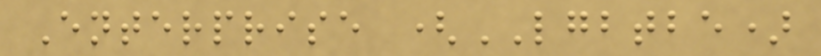Enterprise (LGBTBE)
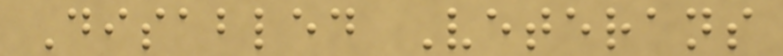Disabled Veterans
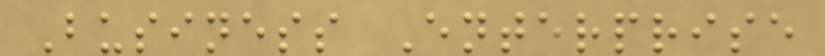Business Enterprise
